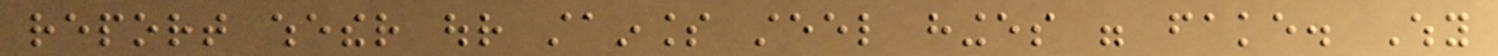report whether our stainless steel hinges were fake. Why
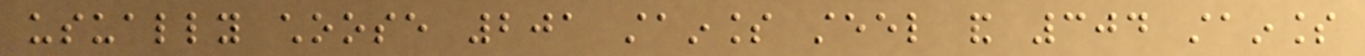usually choose 201 stainless steel and 304 stainless
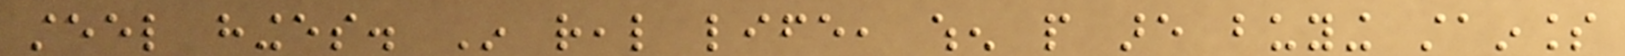steel hinges. In real life, when people are buying stainless
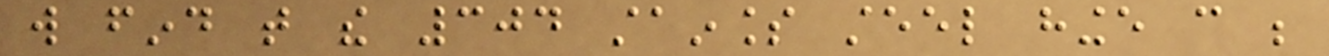will find that the 304 stainless steel hinge can be
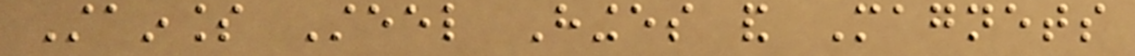Stainless Steel Hinges and Magnets
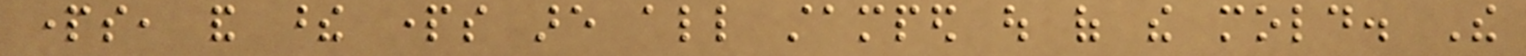parts, and these parts are all stamped out of the mold. The
